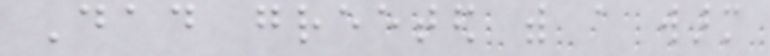Dad greeted with a warm
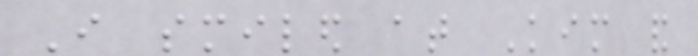I smiled at Kim and
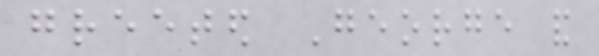greeted George and
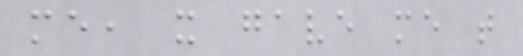me, it gave me that
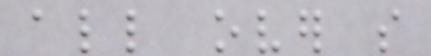all over so
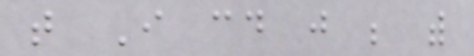that I could just be with
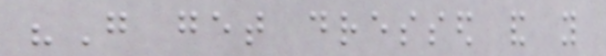"Go get dressed and you
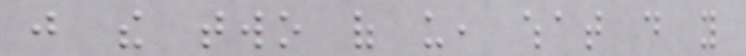just the two of us, what do you
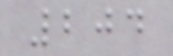204
